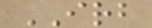IRB
